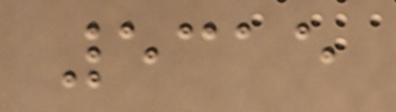5315
